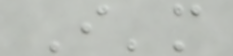I'm
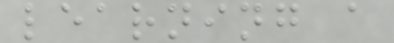learning a
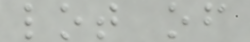lot of
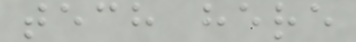tech here
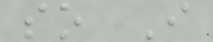so I
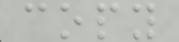copy
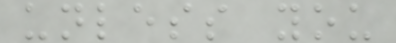unless you
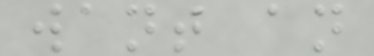want an
